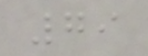79
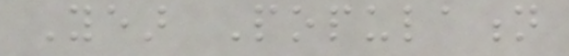Year Population
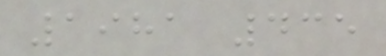1981 435
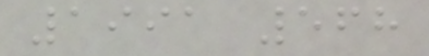1991 568
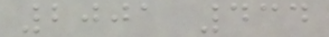2001 434
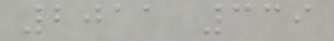2011 339
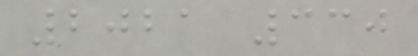2021 330
